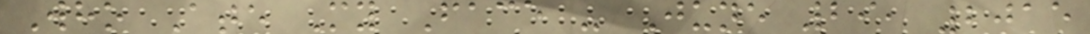Who Ate My Face - June 29, 2015
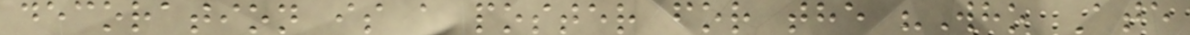decoration is a poster for the "Who Ate
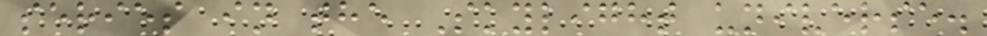series in the Skylight universe.
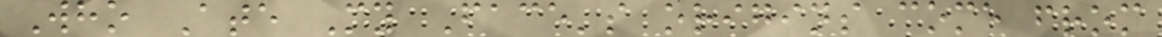Who Ate My Face's origins come from
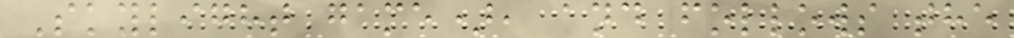Skylight game), and follows the
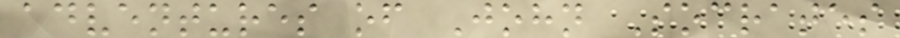adventures of John Socrates
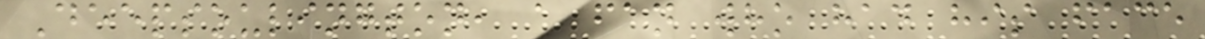Deepsoulington, a fan who had his face
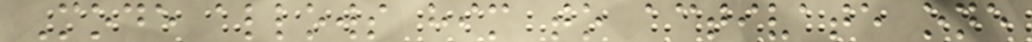Mode allows him to activate one
